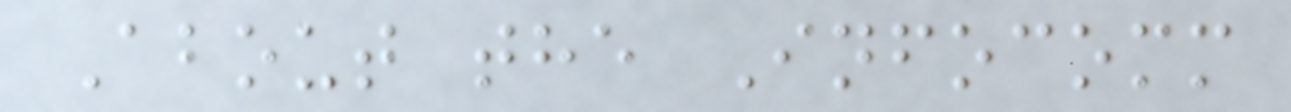About the Infocomm
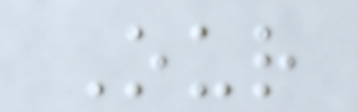Our
